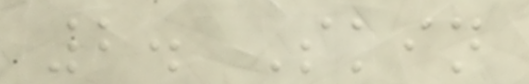2. Skin
